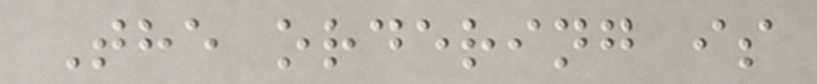The ordering is
